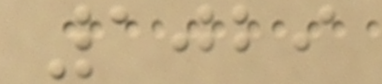1029
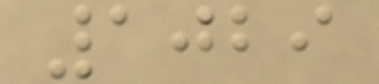1029
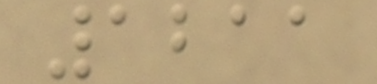1211
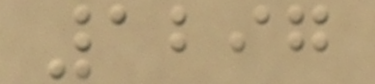1297
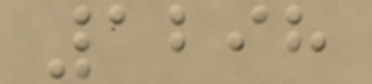1298
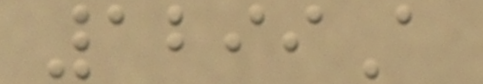1299A
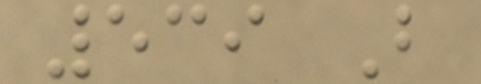539 B
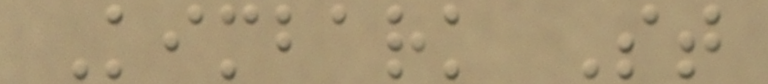Kimbark St
